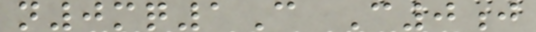n0mq1C C0j
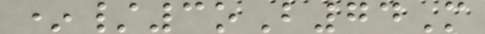*/3oB74M
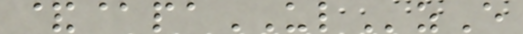&@paULzE
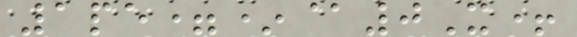1pe=*@0X+
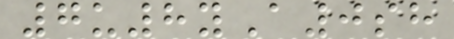7u8yA0sh
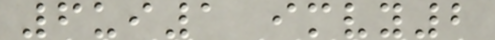6ui1 imvy2
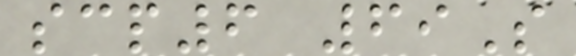scp6 69S
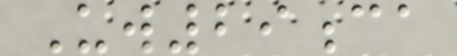Uw29ca
